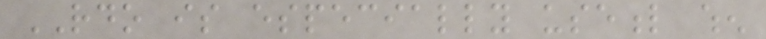RDO is especially useful when
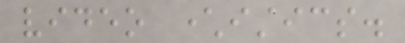video characteristics.
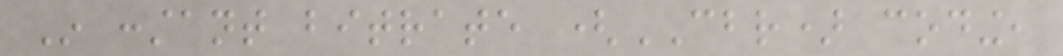In constant bitrate (CBR) coding,
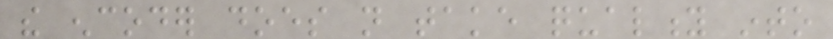the encoder does not take quality into
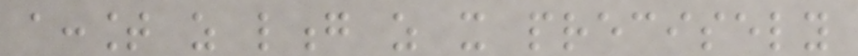account as long as it precisely
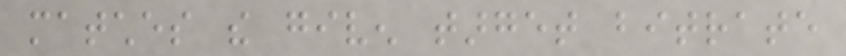matches the given target bitrate
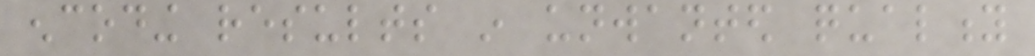encoding results in unwanted quality
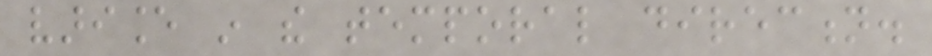variance in the temporal direction.
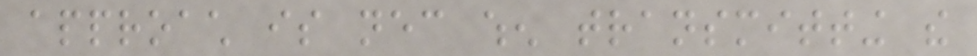approach is necessary when transmitting the
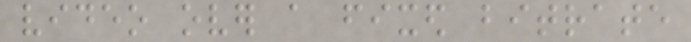video over a fixed bitrate
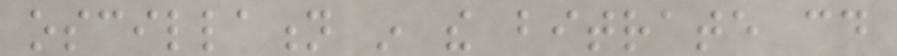oscillation in the bitrate could
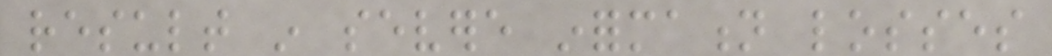result in severe information losses
